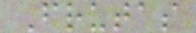Frutas
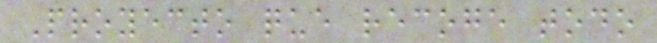Proyecto que recoge todo
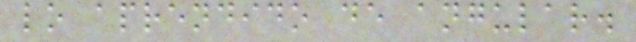lo aprendido de angular.
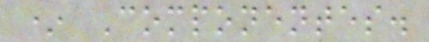* Componentes.
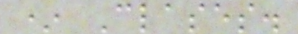* Clases.
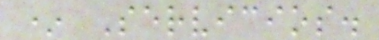* Servicios.
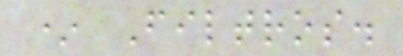* Filtros.
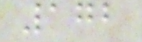172
